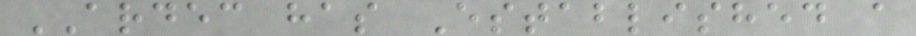ARDEC has Established a
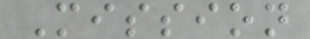Mission
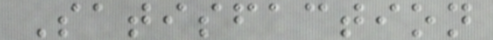Satisfaction
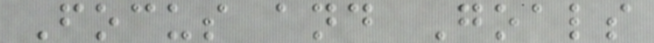Focus and Goals
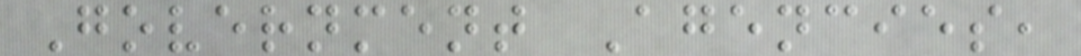Government Agencies,
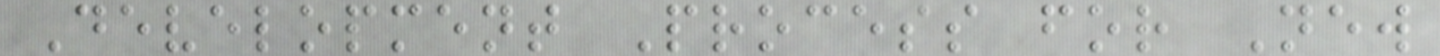Development Process for New
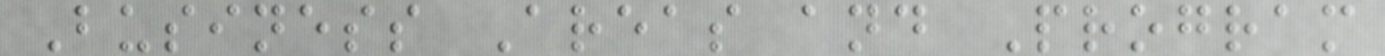Business Areas and Program
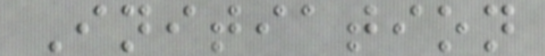Initiation
